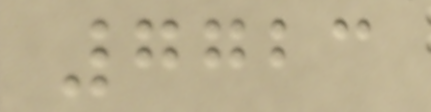7723
